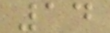14
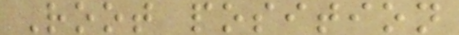Root position
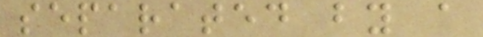separated by a
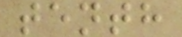tenth
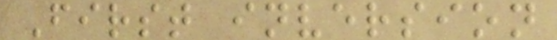First inversion
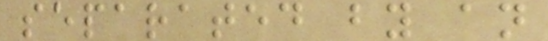separated by an
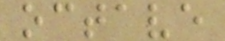octave
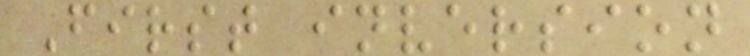First inversion
